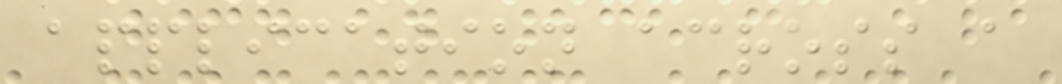application across a
